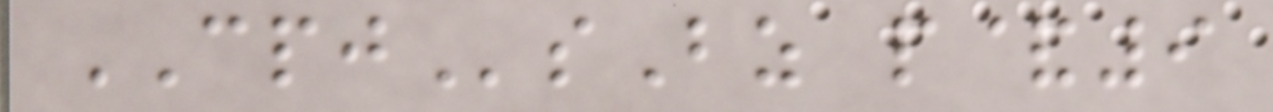CPJsBz p&9
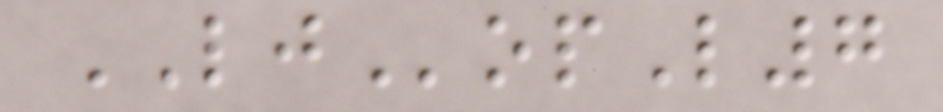LJopL7
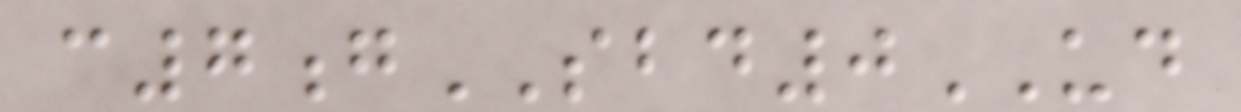c7gSBD0UD
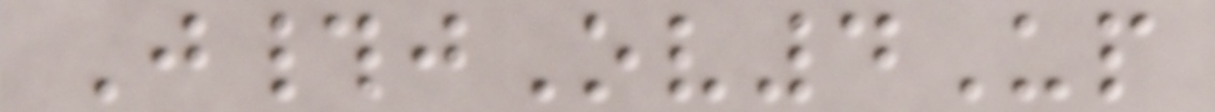J#jOv4Up
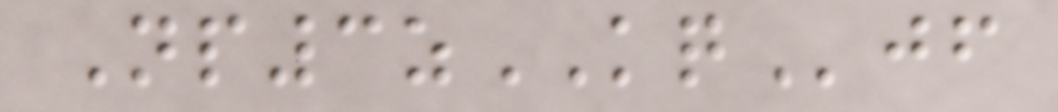Np3zKQjf
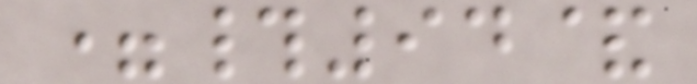=#94&
